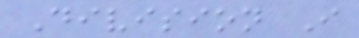Division I
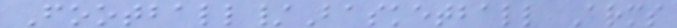Football/Basketball Arms
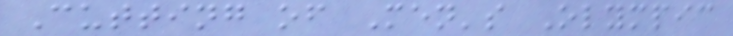Cutting of Men's Olympic
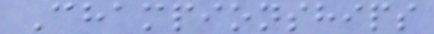Championships
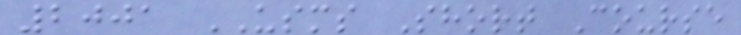2001 USMS Short Course
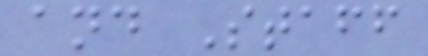and Staff
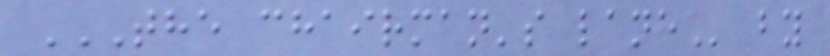THE CHAIRMAN'S LANE by
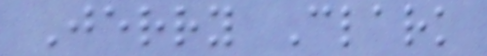Jerry Clark
